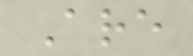Are
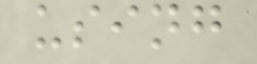using
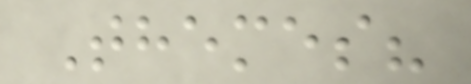Themes?
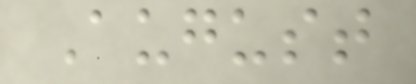August
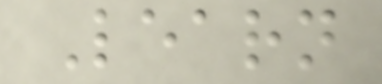Learn
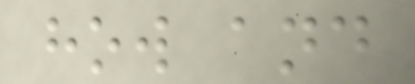how and
